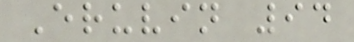Eruvin 94
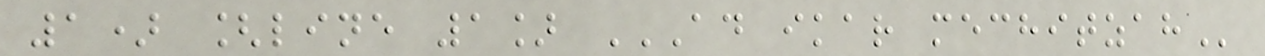1) [line 1] AD IKAR MECHITZAH
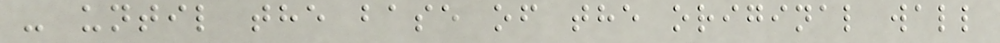- until the base of the original wall
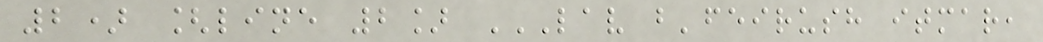2) [line 2] LAV B'FEIRUSH ITMAR,
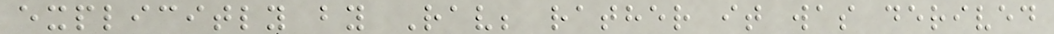explicitly by Rav; rather it was derived
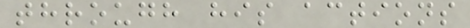through his actions
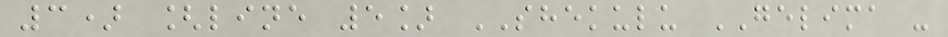3) [line 5] SHEKULU GELIMA -
